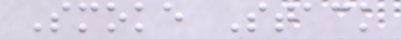Smoke Stack
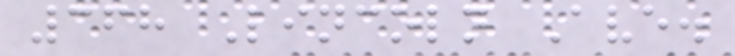368 Lincoln Ave.
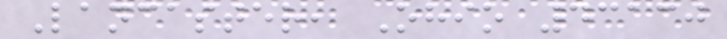Lancaster, Ohio 43130
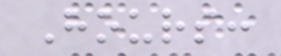Hours:
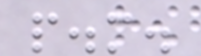p.m.
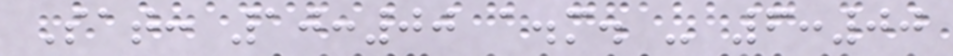Sat: 10:00 a.m. - 6:00
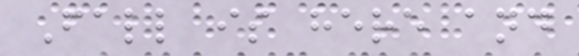Fall is here and
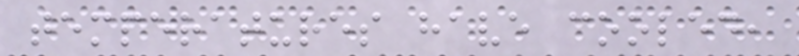temperatures have cooled,
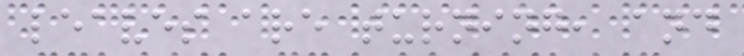leaves are turning, and
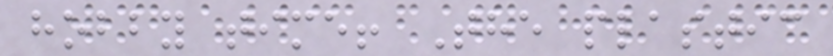hobby time! The plastic
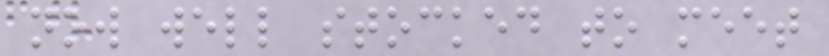now well stocked to meet
